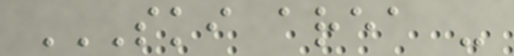SKI AREA -
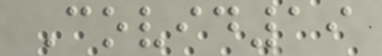Covid19
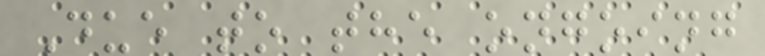Due to the ongoing
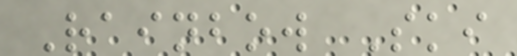Rainbow Ski
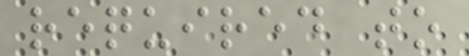required to
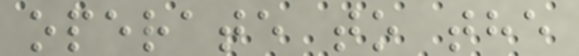operate to the
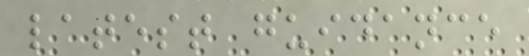latest guidance
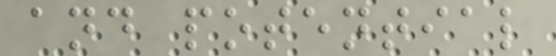and potential
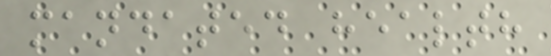mandated health
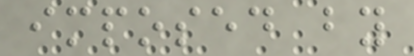imposed by
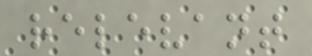relevant
